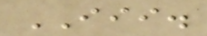III.
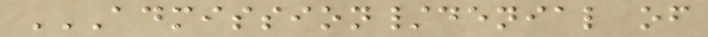ADMISSION/DENIAL OF
